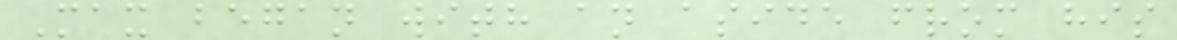Max began with an aside from his
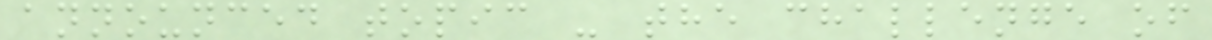announced topic - the challenge of
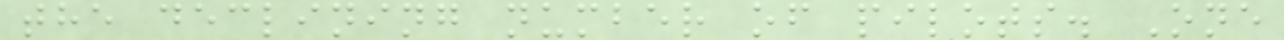the declining number of pilots. One
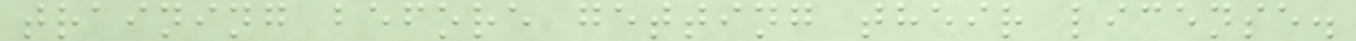training before getting their license.
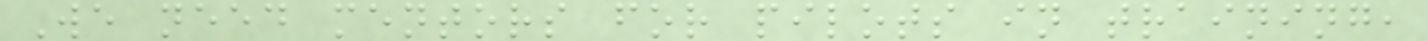We need mentors for pilots in training,
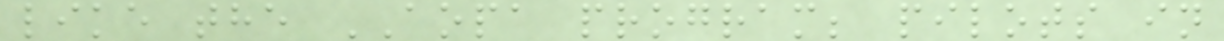like the AOPA program; pilots in
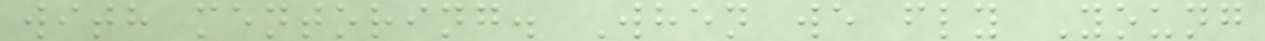with mentoring. When we fly Young
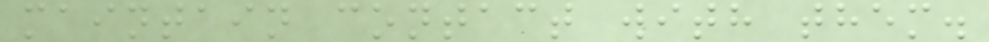maintain contact with them.
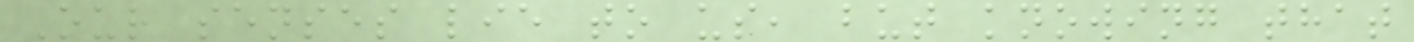Our senses lie to us, but knowing that
